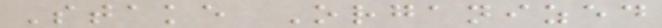Stake Organized
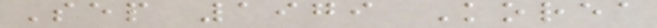Sep 1979 Korea
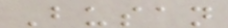Busan
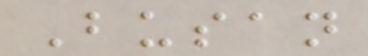Busan
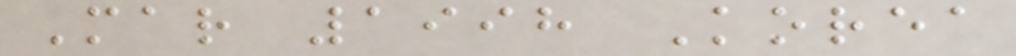Mar 1998 Korea
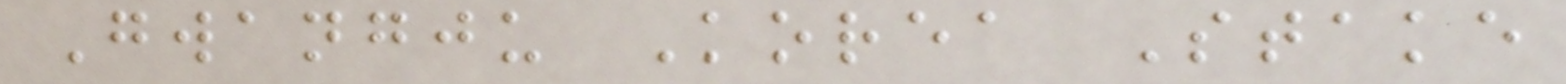Gwangju Korea Stake
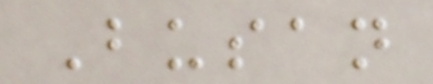Busan
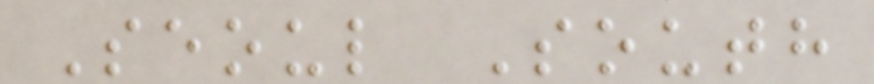Seoul South
